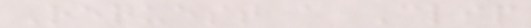Request a Clip
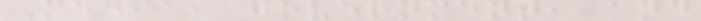Media, government, and
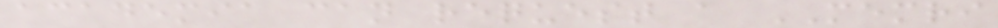academia can request a MEMRI
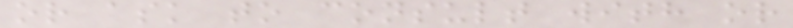or ask to consult with or
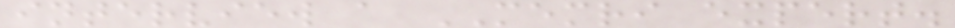interview a MEMRI expert.
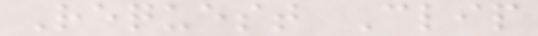Request Clip
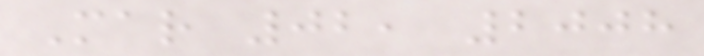Mar 02, 2008
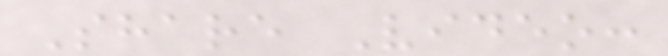Share Video:
